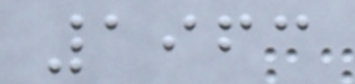1963
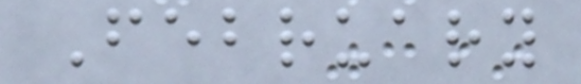February
